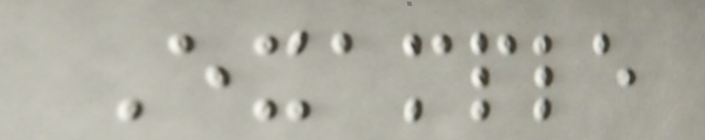Example
